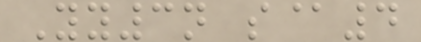Yy3n s@4
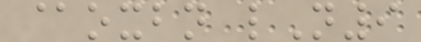@oxbn lN9
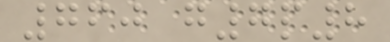760 g7p8
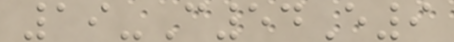19-C54E9
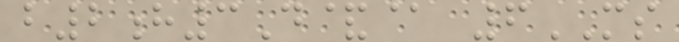b2h3D&@ 6MS
